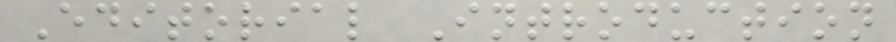Editorial Introduction
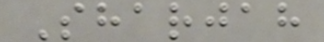Sharjah
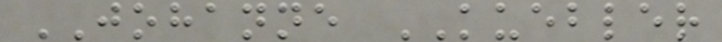JOHANNE KUEBLER
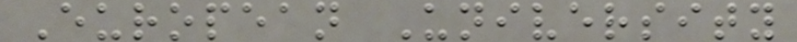European University
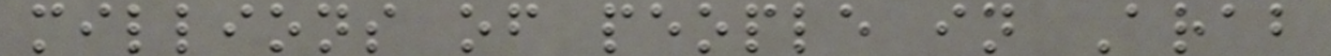millions of people in Arab
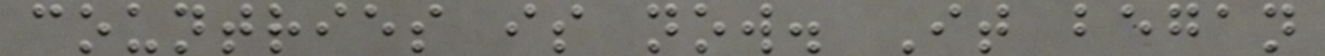countries is now. It began
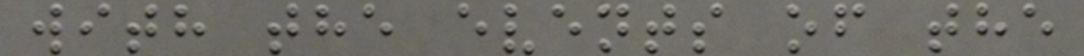with the events of the
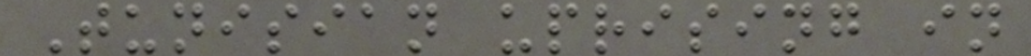Tunisian uprising in
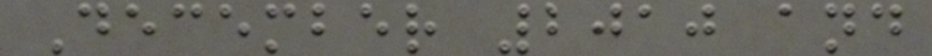December 2010 and
